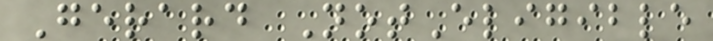Gerard NotEligible
